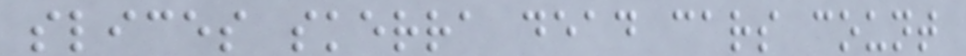slices skerra dead cars count
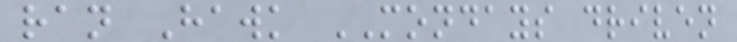ran Hawk MONDAYS driven
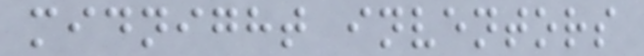midnight inventors
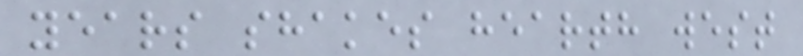years shakes hearth west
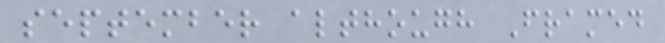september although Framed
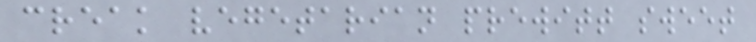creak vegetarian prewitt sweet
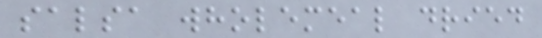salsa wholemeal dried
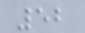52
